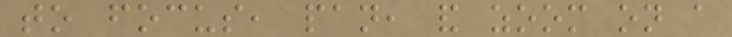to focus, pan, and zoom on a
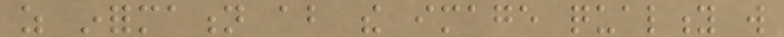as information about the image quality will
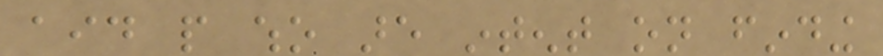aid people who are intent on finding
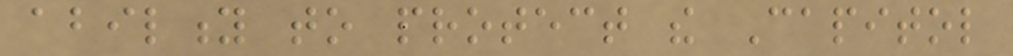ability to protect the Capitol
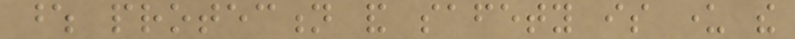whose protection and safety is under the
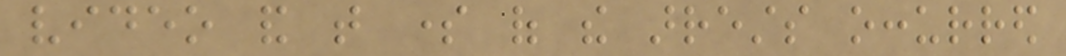video and that some of the arrests occurred
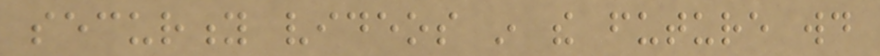security videos in the future would
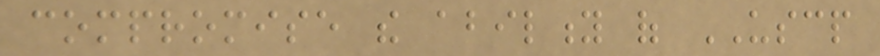compromise the ability of USCP
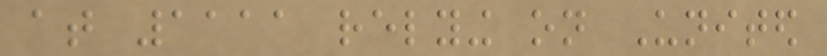at 1111 relying on United
